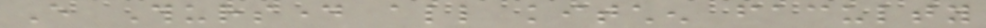Every Thursday all kitchen faculty
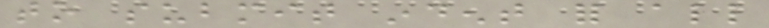to submit indent for all
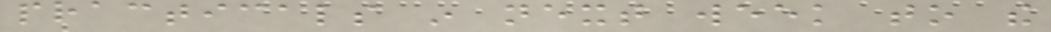practicals in next week to the
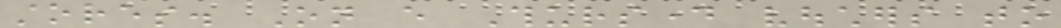stores. On every Thursday vouchers to
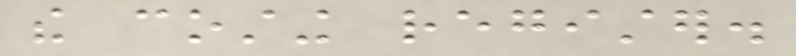the costing register.
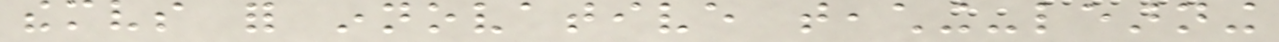themselves for innovative teaching-learning
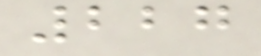227
